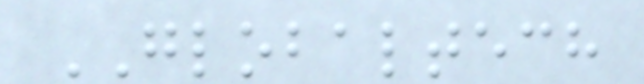GLOBALTECH
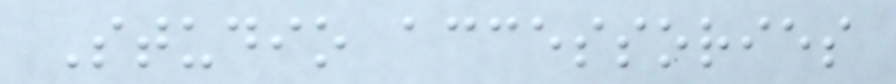Studio accessories
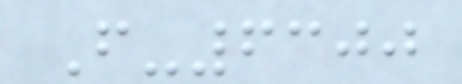F-6300
